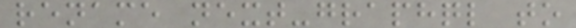rename next-graphql to
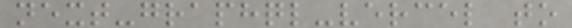next-graphql-vercel to
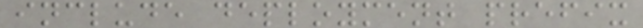include deployment prefix
